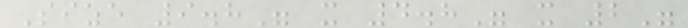Size 9.8" x 4.8" x 2"
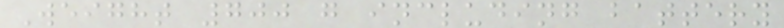Weight 700 g including battery
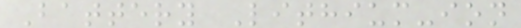Battery Lithium-ion
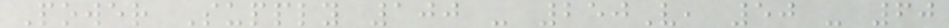Power Supply 100 - 250V, 50 - 60
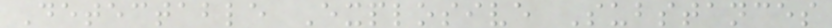Detectable Explosive Substances
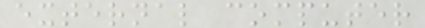external computer
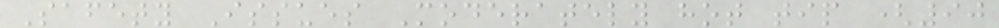Safety Issues Moderately hot tip (90
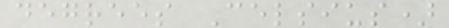degrees Celsius)
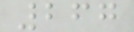267
